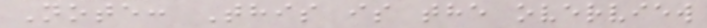Note: This is the overview
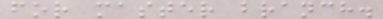for master branch.
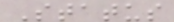Status
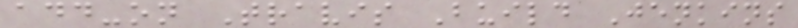add-on Travis Build Jenkins
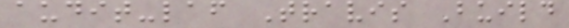audit-laf Travis Build
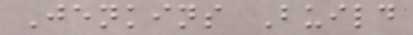Jenkins Build
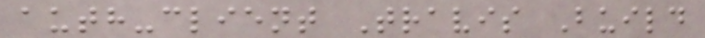auth-client Travis Build
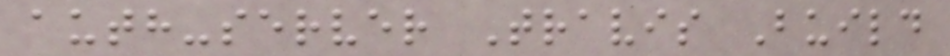auth-server Travis Build
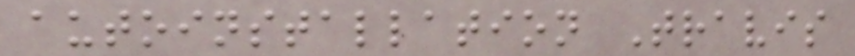autoinstallation Travis
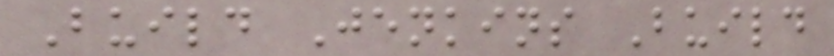Build Jenkins Build
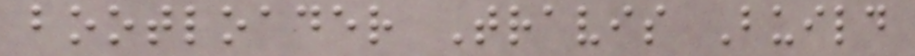bootloader Travis Build
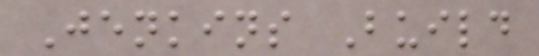Jenkins Build
